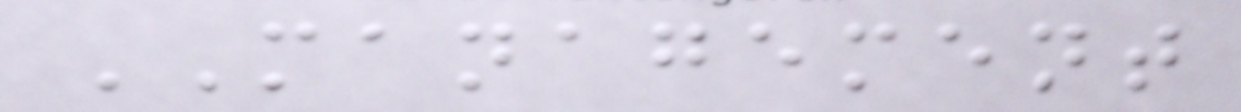MANAGEMENT
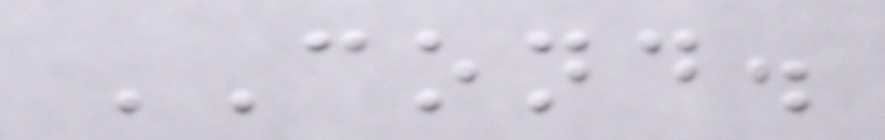COND.
